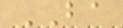BA
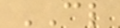CL
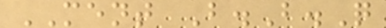MENT B.B.Q
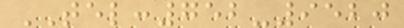TEL:752-9520
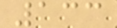133
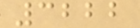3222
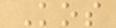Kos
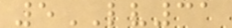5LV31
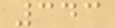343
